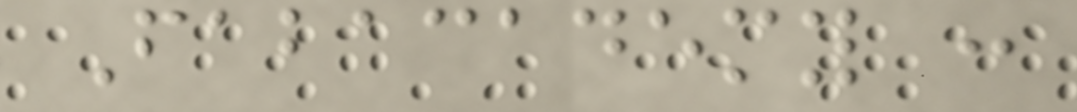Fabacademy :
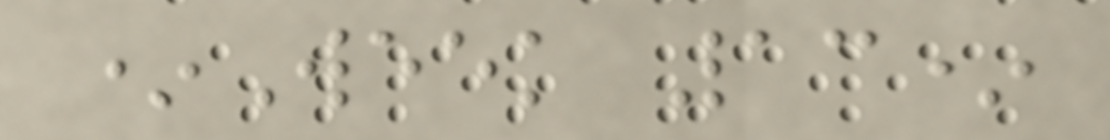*Week 13*
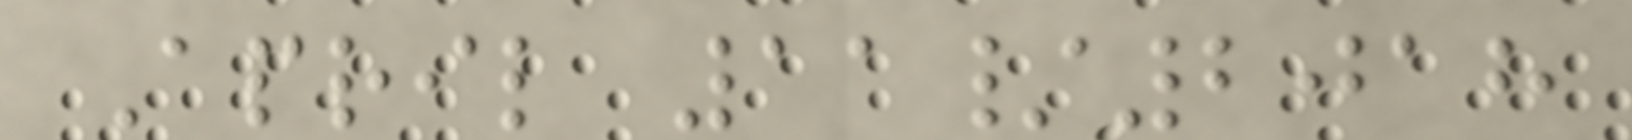April 11/2018
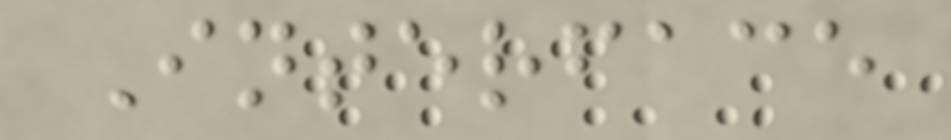Interface
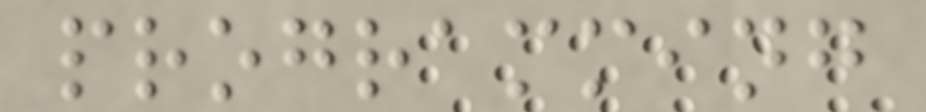programming
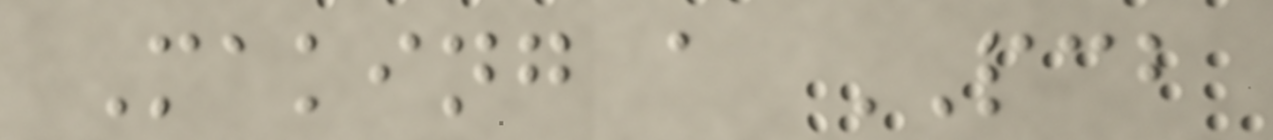Making a PCB
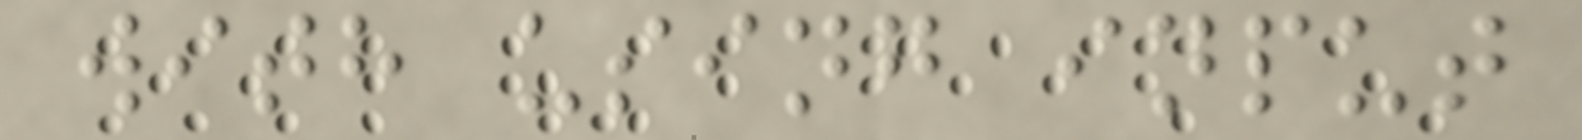with using input
